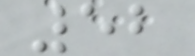52
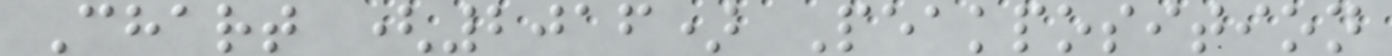Chart (2016) Peakposition
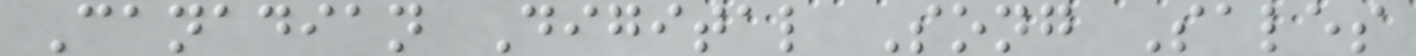Canadian Digital Song Sales
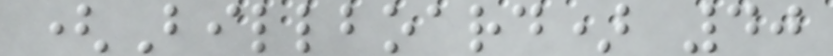(Billboard) 40
